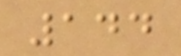144
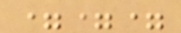===
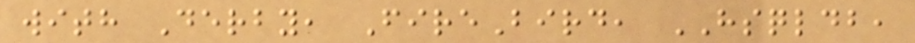with Derby, FireBird, HSQLDB,
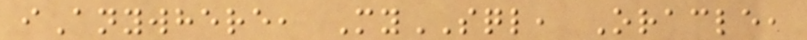iAnywhere, MySQL, Oracle,
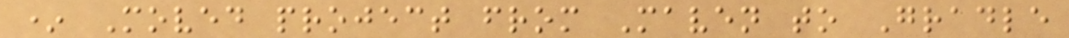* Moved project from Maven to Gradle
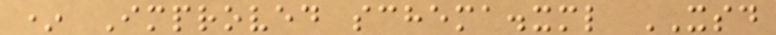* Improved schema.xml XSD
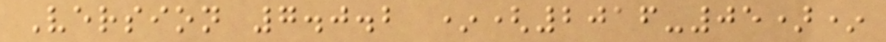Version 7.0.2 *(2016-05)*
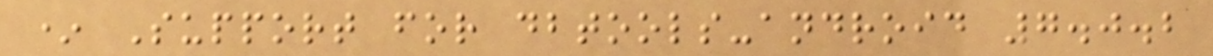* Support for dbtools-android 7.0.2
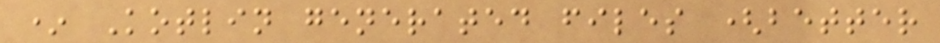* Kotlin generated files (better
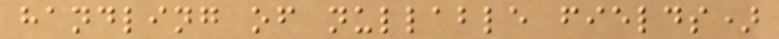handling of nullable fields)
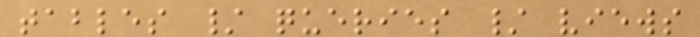tables / queries / views
